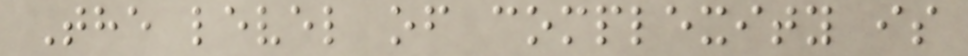The level of complexity is
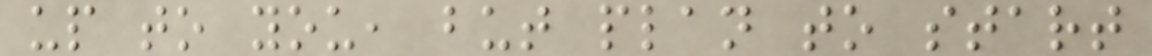up to you, but plan to start
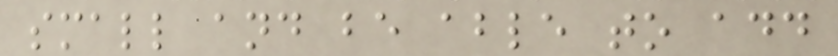small and be able to add
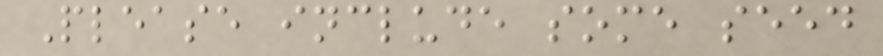Please include some seed
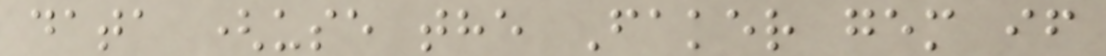data (use the Faker gem if
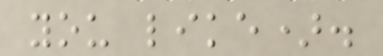you like).
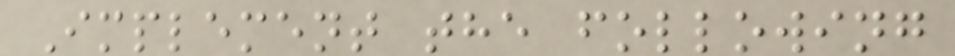Implement the following
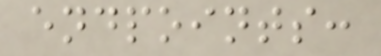endpoints:
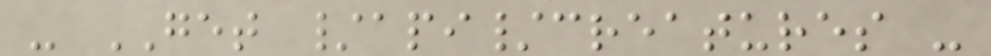- GET /api/creatures -
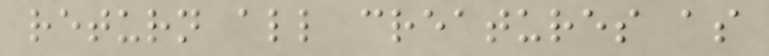return all creatures as
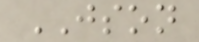JSON
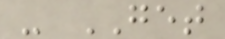- GET
